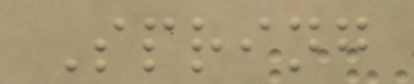Spring
